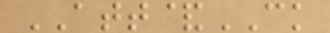ATT&CK
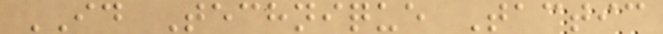ID Technique Tactic
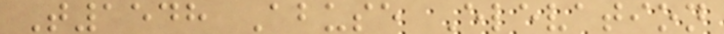T1548 Abuse Elevation
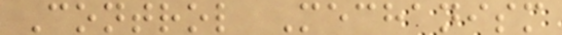Control Mechanism
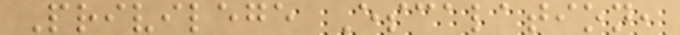Privilege Escalation,
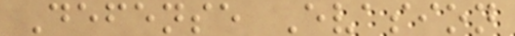Defense Evasion
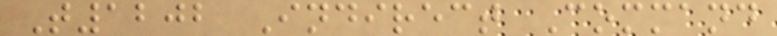T1202 Indirect Command
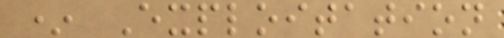* Exploitation
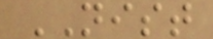NIST
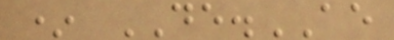* DE.AE
